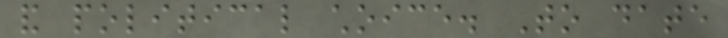and political choice. To date
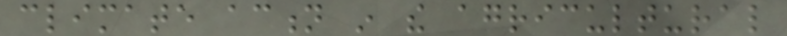climate action in the agricultural
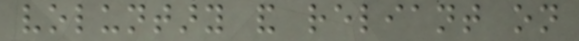voluntary and reliant on
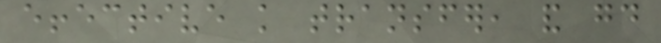effective knowledge transfer, and good
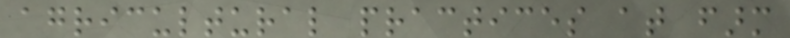agricultural practices at farm
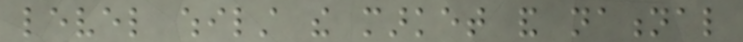level whilst the market and national
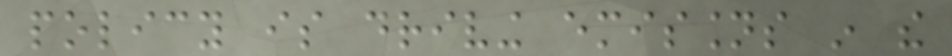policy is driving emissions in the
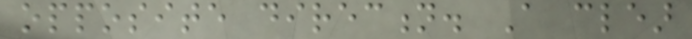opposite direction. A clear
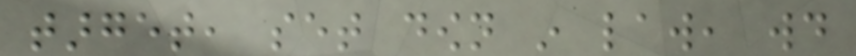target, set down in law, would
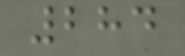284
